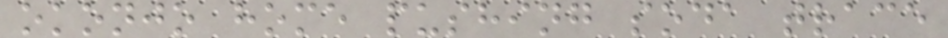okonjo home pushing soda trace
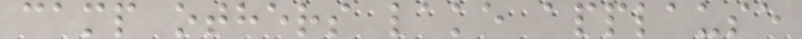camp others lake applause
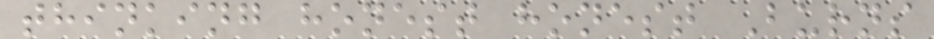thinking honest honest Burns
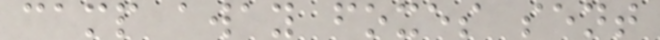camp away foxes sent
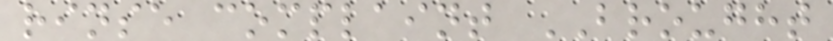rinse complaint BROUGHT
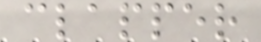clapper
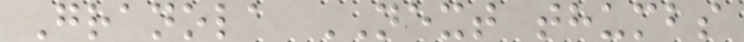Granola NEXT thumbs
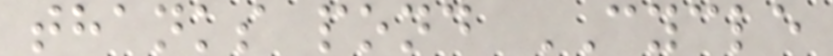thanks pond CYCLE
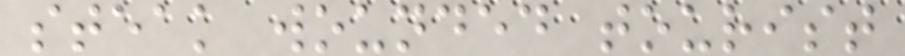steak wounded tourist
